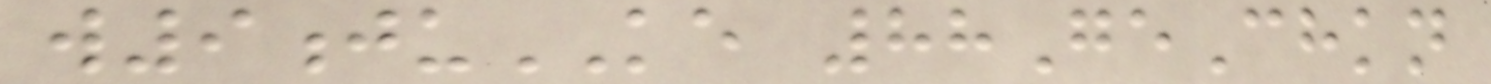w9juKE 88GeChkn
